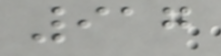917
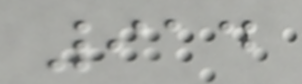914
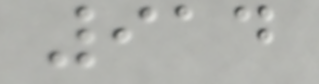914
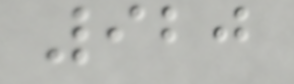920
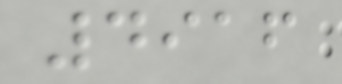4916
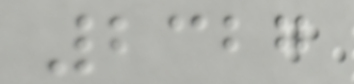2327
